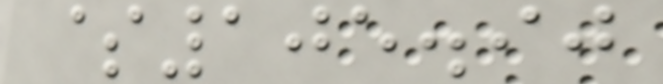$105.90
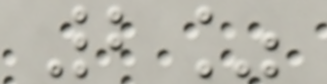2%
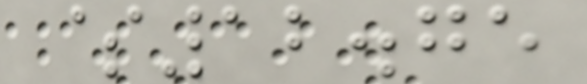$12.75
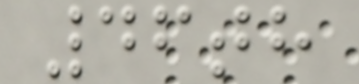46th
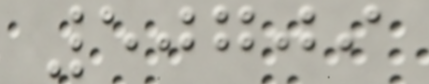50709
